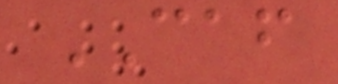CAF
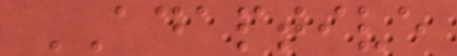ADAPTIVE
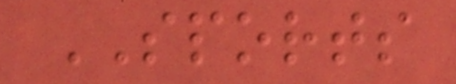SPORTS
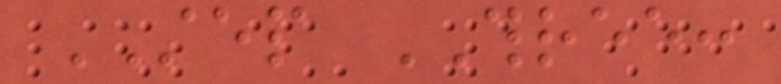STEP THREE:
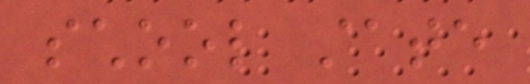school state
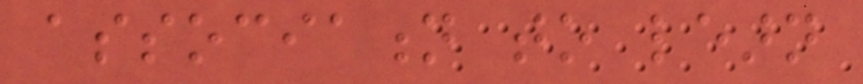association to learn
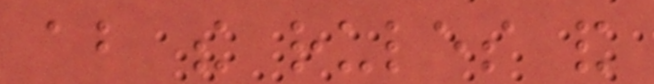about the rules and
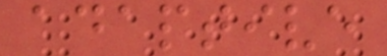adaptive
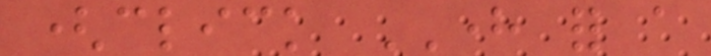(click HERE for a
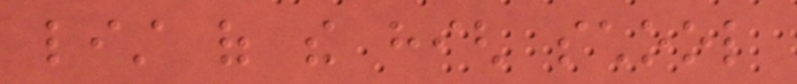list of the high school
